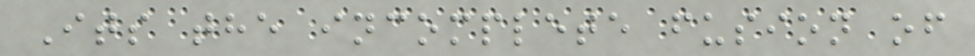Its the incomplete fusion of
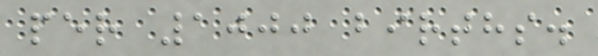per 1000 births.
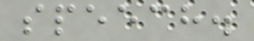speech.
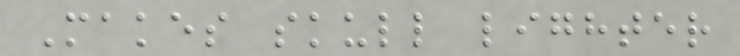Makes skull lighter
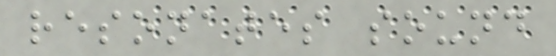resonates sound
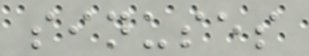sinuses
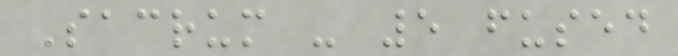Sacrum - 5 fused
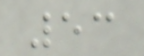53
